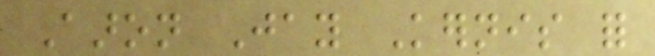Aaron Jay Kernis for
